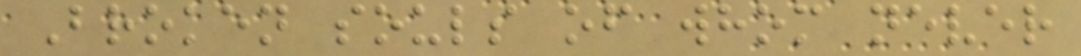Broken souls of whom never
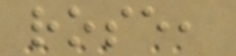rose,
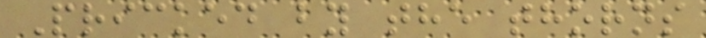Pricked by the thorns
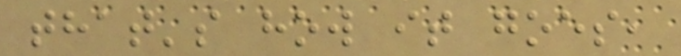that's how it goes,
